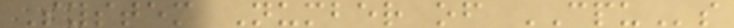System Number of CPUs
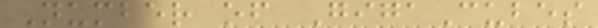Number of GigaCubes
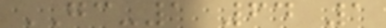GC-1 64 1
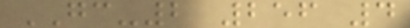GC-2 256 4
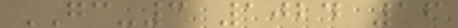GC-3 1024 16
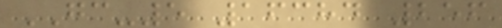GC-5 16384 256
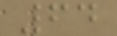64
